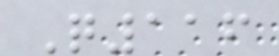Q116
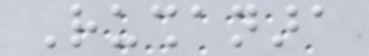Rushanara
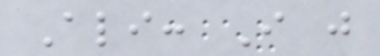Ali: I just
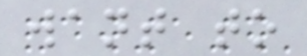want to
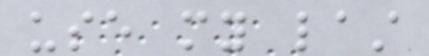use my last
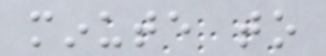minute to
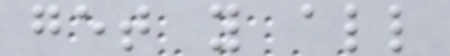get you all
